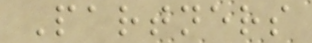Partners
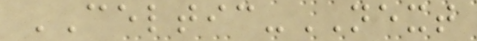CELTIC-NEXT
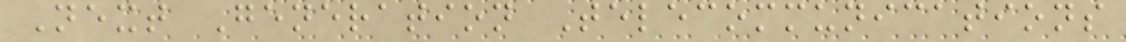Next Generation Telecommunications
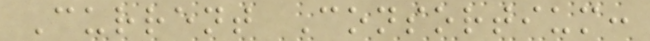Current Consortium:
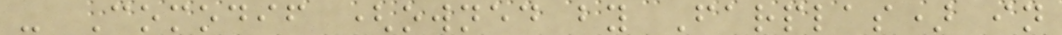- Comodif (owned by Farplas) in
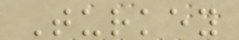Turkey
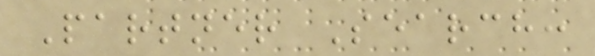Partner Search:
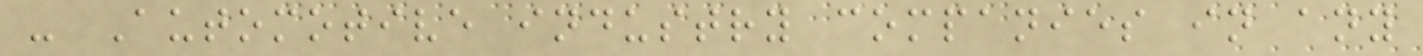- Automotive industry companies in any
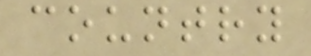country
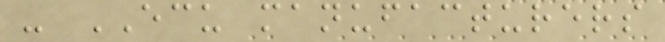- ECU manufacturers
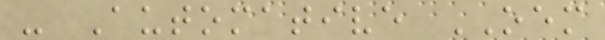- Automative OEM
